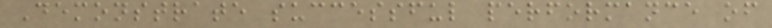Demonstrate successful performance of
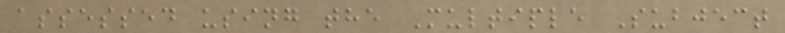assessed using the Multiple Subject
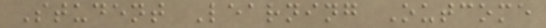Student Learning Outcome
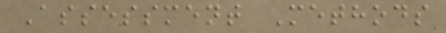Assessment Methods
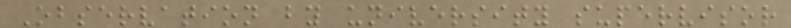Observation by university supervisor
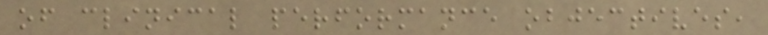of clinical performance objectives,
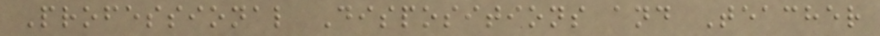Professional Dispositions and Teacher
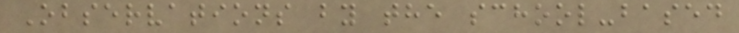Observations by the school-based
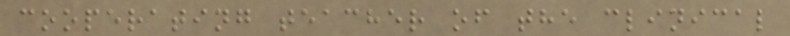cooperating teacher of the clinical
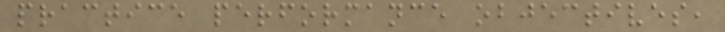practice performance objectives,
